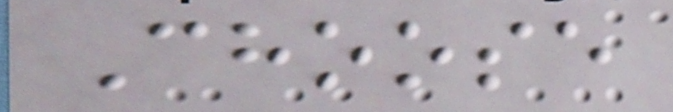Choose
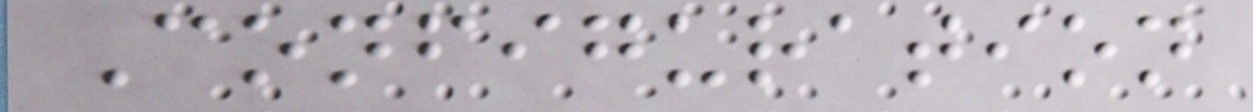Configuration
